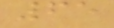65
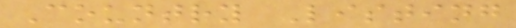Country Listing
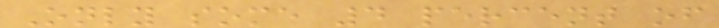Only some 4 percent of
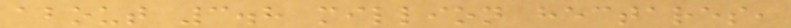about 3.8 million hectares,
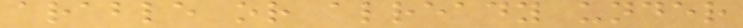arable or already under
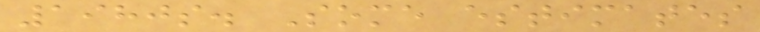1980s. Some estimates
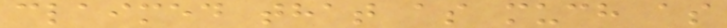claimed that as much as
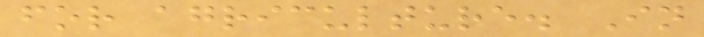for agriculture. In
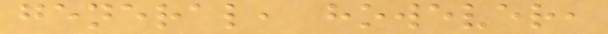general, however,
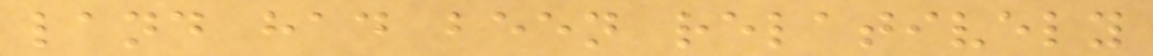land had been relatively
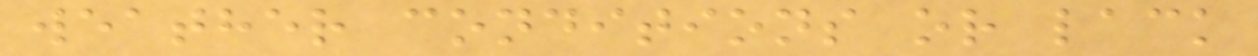weather conditions or lack
